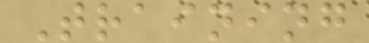Training
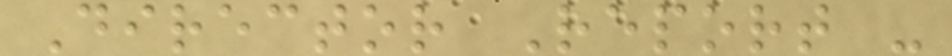Director Report -
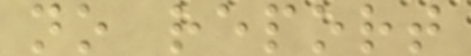no report
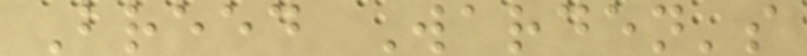Breed Warden's
